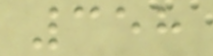358
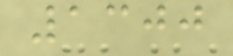1300
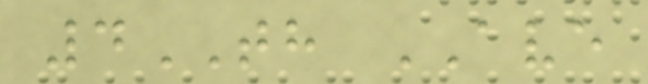4TH AVE
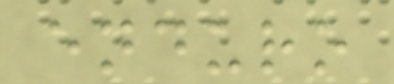enduro
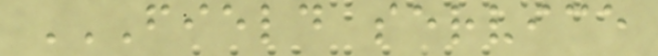FIELD SERVICE
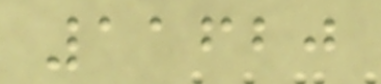11620
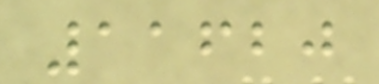11620
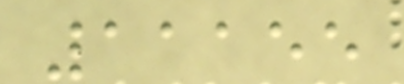11155
